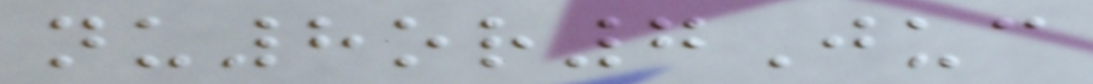nu8or7Juc
